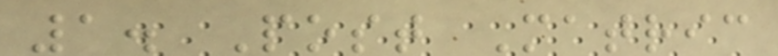1. Post Matric
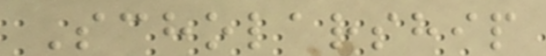Scholarship
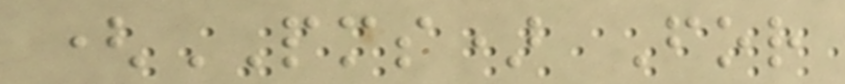(PMS) For
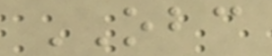OBC
